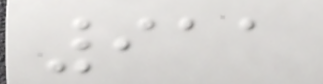911
